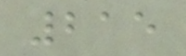215
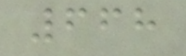668
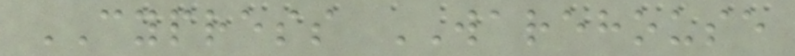CYPRESS WAREHOUSE
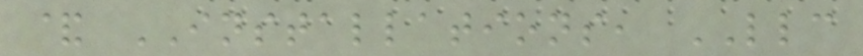& INSTALLATIONS, LLC
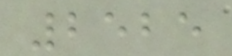2525
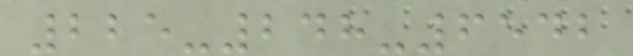225-248-6542
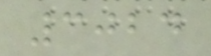3024
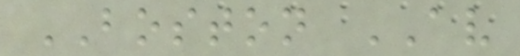BOSTON AV
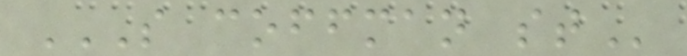S COFFMAN ST
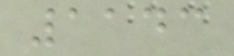1143
